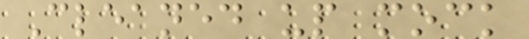Cleaned up mock
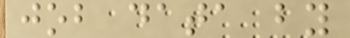job data by
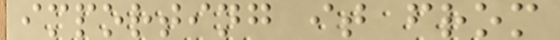importing it from
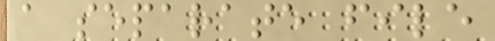a separate file
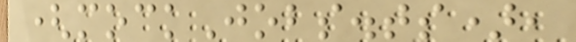(mockJobs.ts),
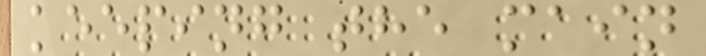keeping the main
